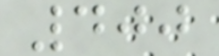400
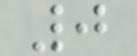0
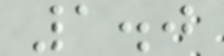1.0
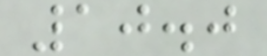10.0
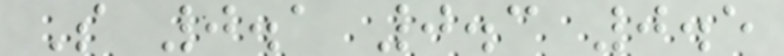S 0.1 0.3 0.5
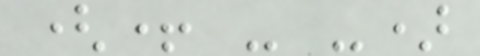(+ - -)
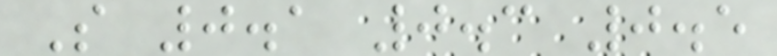S 0.1 0.3 0.5
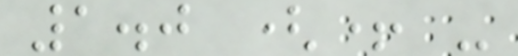1.0 (+ -
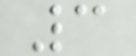3
